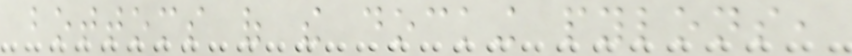bottoms of the docking pylons,
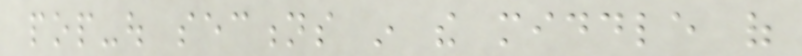pop-out sections in the middle of
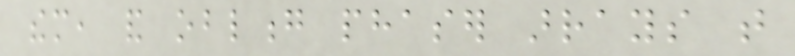them, and oblong phaser arrays that
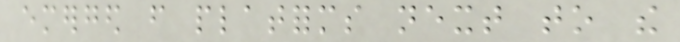emerged from platforms next to the
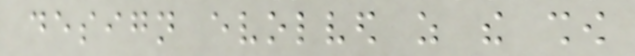design evolved as the show
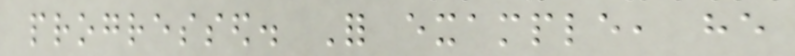progressed. For example, he
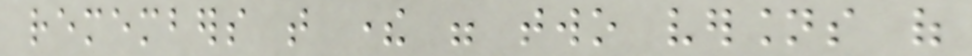remembers that there were two versions of
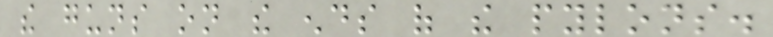the guns on the ends of the pylons.
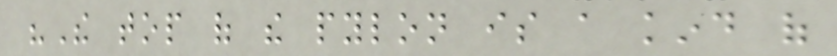"The top of the pylon is a kind of
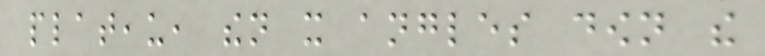plateau, then it angles down the
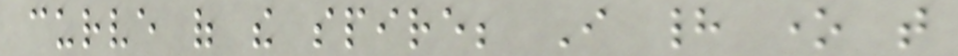curve of the spire; I had one that
